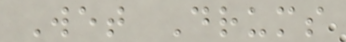Wet Drums
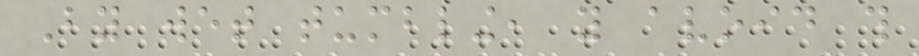By wet tumbling, you avoid this
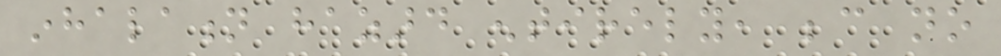inhalation hazard entirely, because no
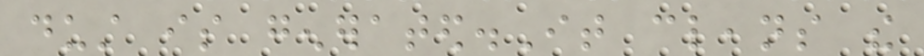dust is generated.It cleans the
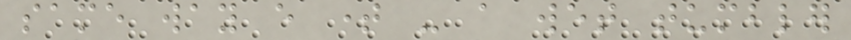same way every time - a wet tumbler
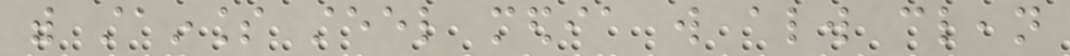with stainless steel media will always clean
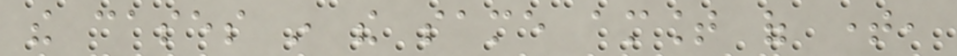the cases in the same amount of time,
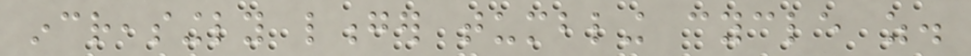increasingly longer tumbling cycle as.
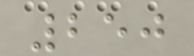250
